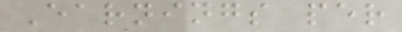Earnings per
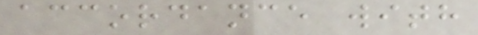accordance with
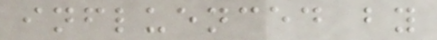influenced by
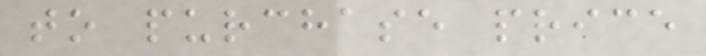to purchase price
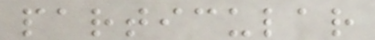particular
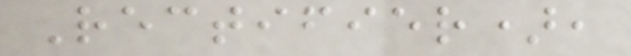Rectifier),
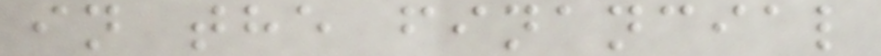in the financial
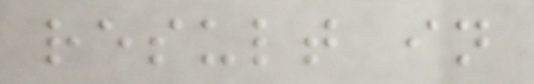result in
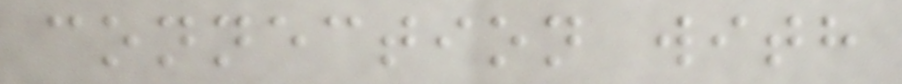connection with
